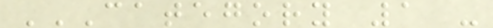CATEGORY 1 -
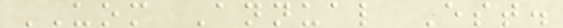UOM Annual Est.
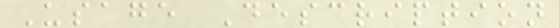Usage Description
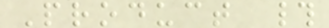Product #
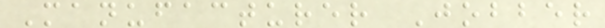Manufacturer Jobber
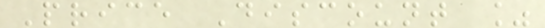Price Discount %
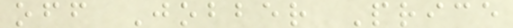off Jobber Price
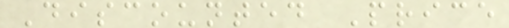Discounted Price
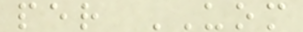per UOM
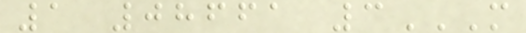1 08661 3M
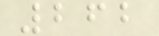262
